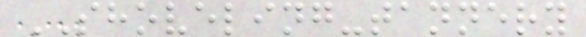SHOVELING-tannery
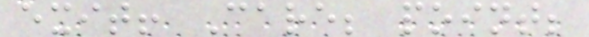exit! Care; point;
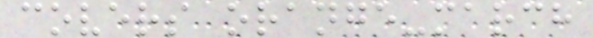covers orange-march
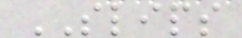SLIPS
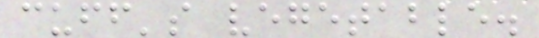cuff's vegetable.
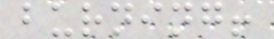burning!
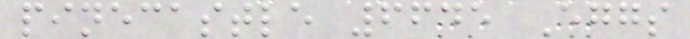pinecastle 6645 Eggs
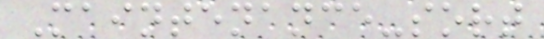Maintenance-sort
